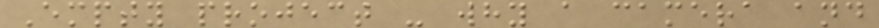Empty project - why a camera and
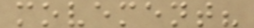movement?
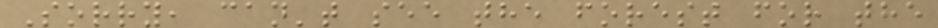Sorry, can't see the forest for the
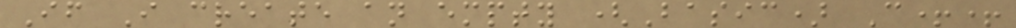If I create an empty (Basic) C++
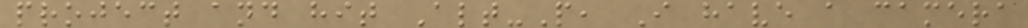project and hit Alt-P, I have a camera
